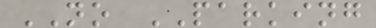NO PARKING
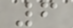6
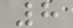8
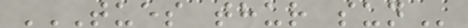TUES THUR SUN
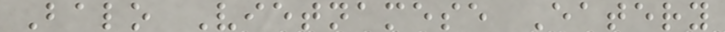Balo Vietnamese Eatery
